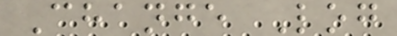Change Log
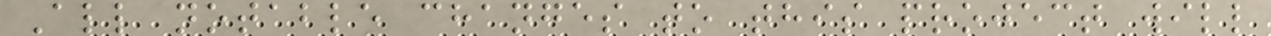All notable changes to this project will
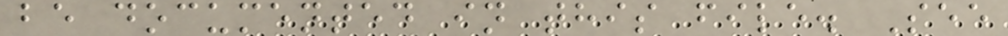be documented in this file. See
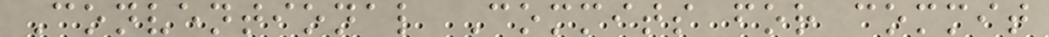Conventional Commits for commit
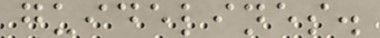guidelines.
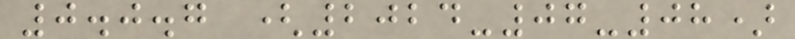0.0.7 (2024-07-08)
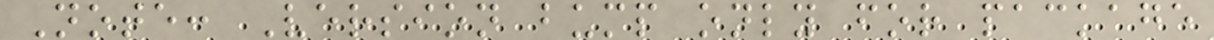Note: Version bump only for package
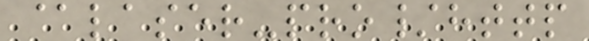@laser-pro/http
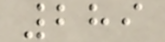289
